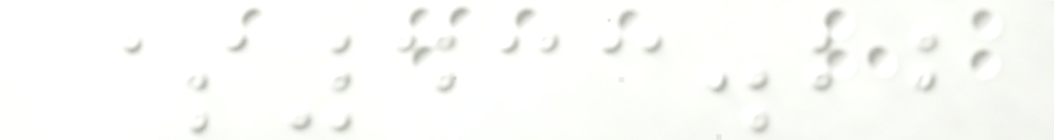$433.22
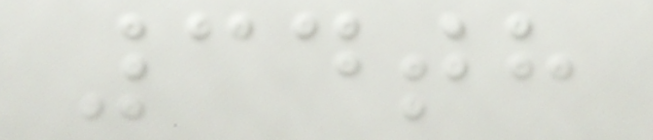34th
